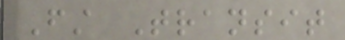First Transit
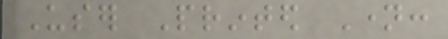User Printed Name:
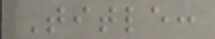Title:
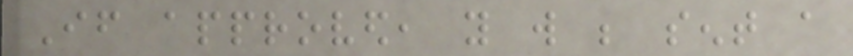If approved, you will be sent a
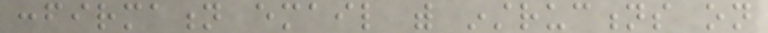confirmation email with instructions on
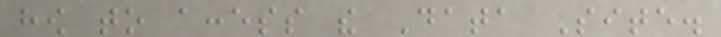how to access the Data Site.
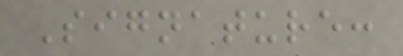Signature:
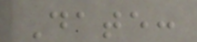Date:
